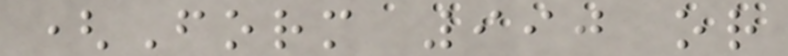(Form 990 or
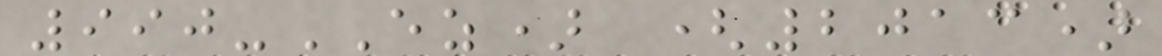990-EZ) (2013)
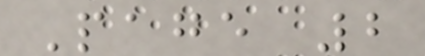Page 2
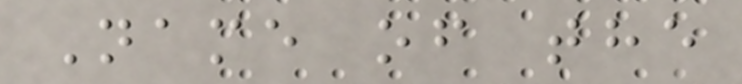Name of the
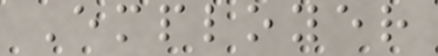Employer
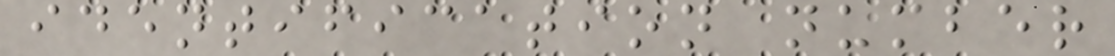identification number
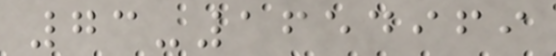73-1654969
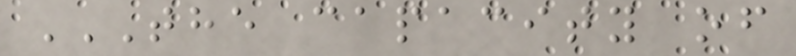THE CAPACITY OF
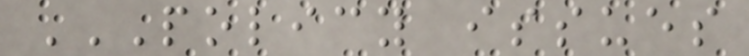POLICY ISSUES
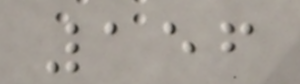156
